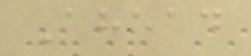Ahead
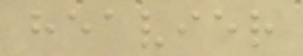heavier
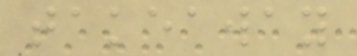takeaway
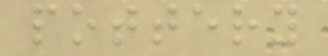pottery
